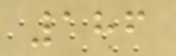186
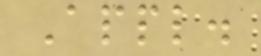Appl.
